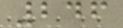246
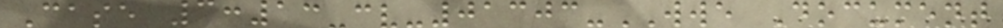Case 3:13-cv-01303-WWE Document
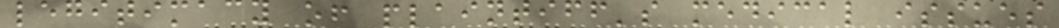legitimacy of plaintiff's medical issues
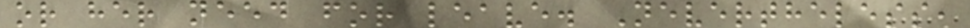or her need for leave. Nevertheless,
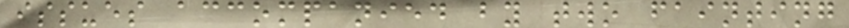issues accompanied by two fainting
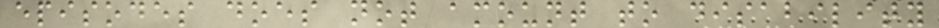episodes does not amount to disability
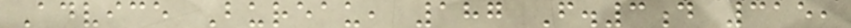Advice Bureau, 187 F.3d 315,
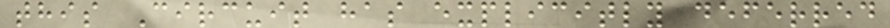this Circuit has explicitly deferred
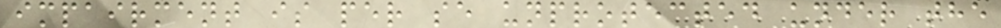impairment is per se unprotected under the
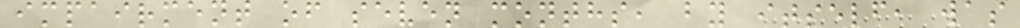impairment of seven months, by itself, was
